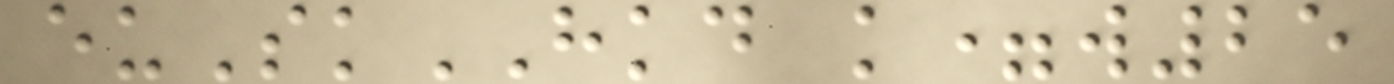euSkHKD k=w25
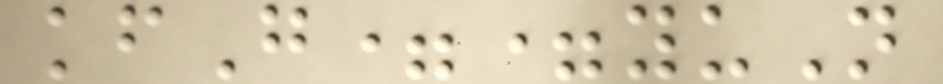kfG==yuN
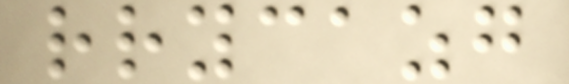rrycazg
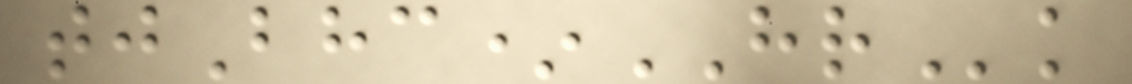tjBhc*HRk
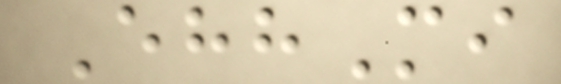EhhMi
